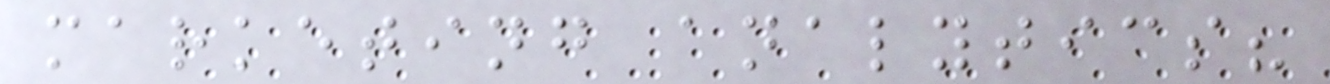marketing analytics?
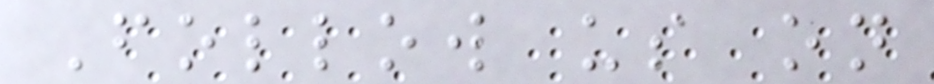Follow us on
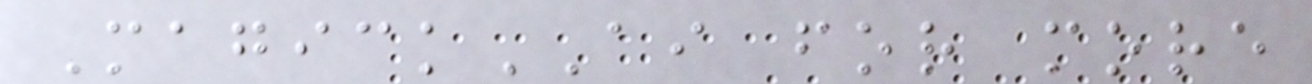MagickAI for more
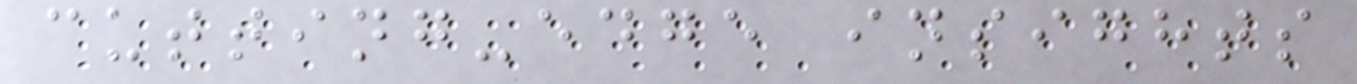cutting-edge insights
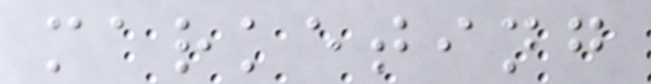marketing
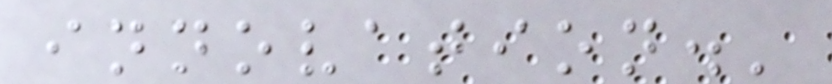innovation.'
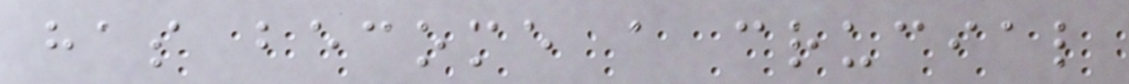has become a crucial
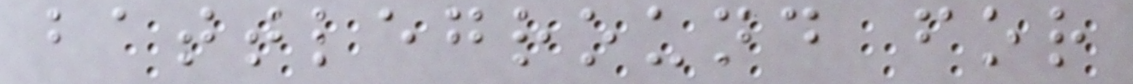battleground for
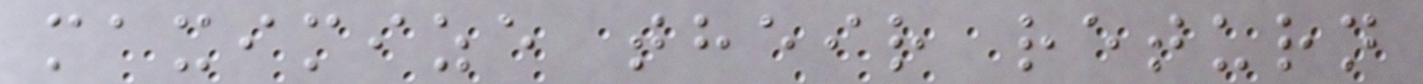maximize their return
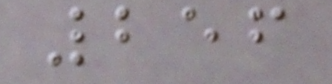256
